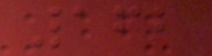162
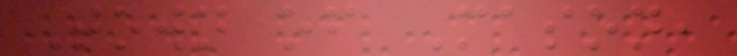Town of Mason,
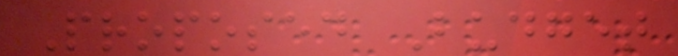Proposed Budget
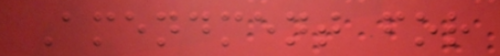Amendment for
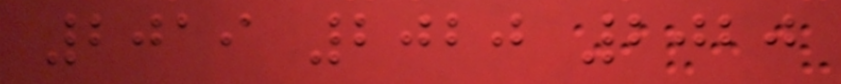2019 2020 2020
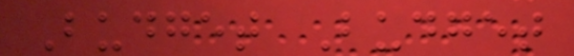Budget Budget
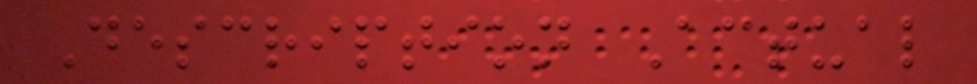Description Actual
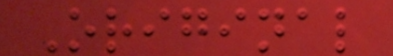Original
